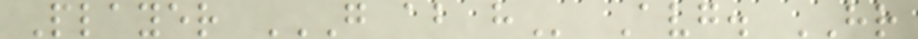Player G AB H Avg. HR
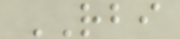RBI
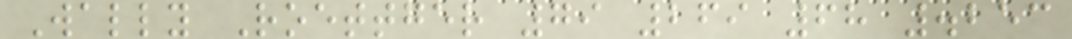Wally Roettger 79 269 68 .253
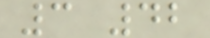3 42
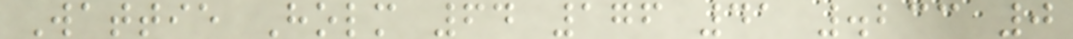Wattie Holm 64 176 41 .233 0
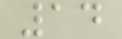14
